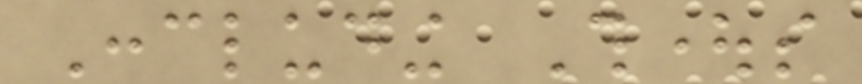Concluding Thoughts
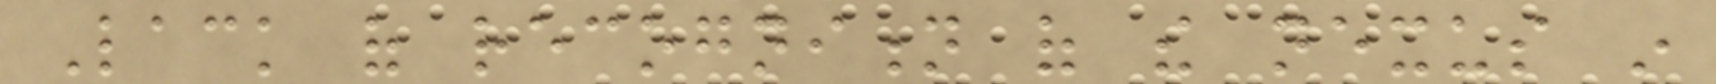Lack of recognition of the nexus in
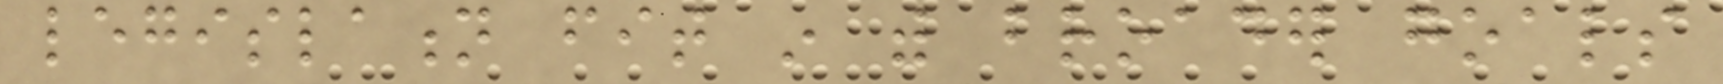legislation fit in with broader goals
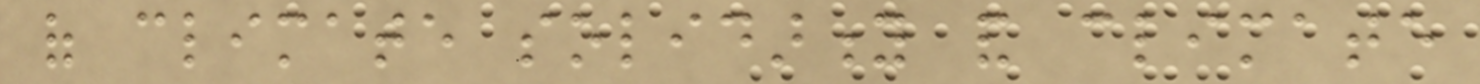of climate solidarity and climate
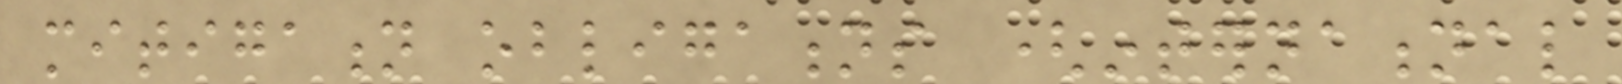mitigation obligations (international
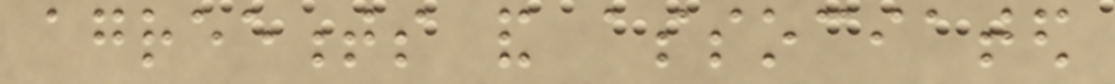agreements and associated
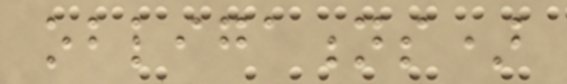obligations)
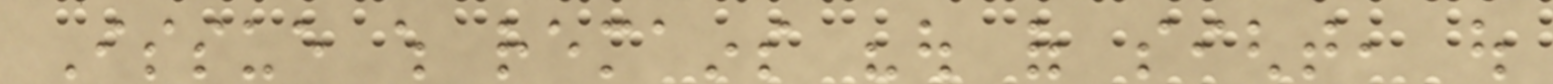Issue which remains "out of sight, out
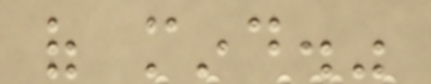of mind."
